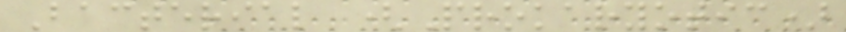Bacterial (Prokaryotic)
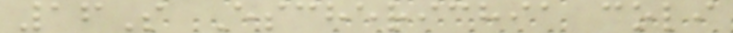16S Escherichia coli
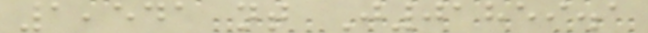1,541 nt J01859.1
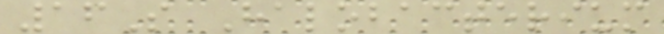16S Halobacterium
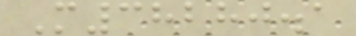M38280.1
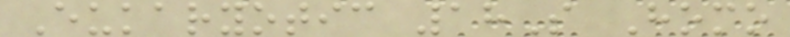Eukaryotic 18S Homo
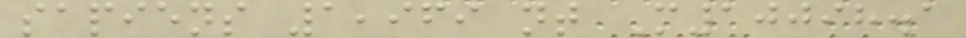sapiens 1,969 nt M10098.1
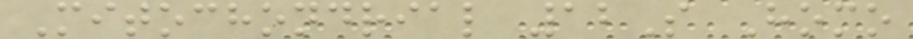Mitochondrial 12S Homo
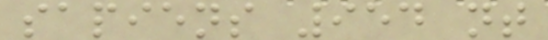sapiens 954 nt
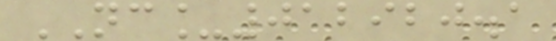NC_012920.1
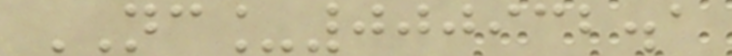NC_000932.1
